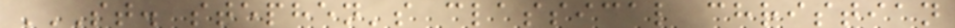ST. STEPHEN'S CLASSICAL CHRISTIAN
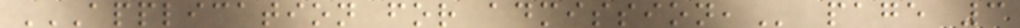APPLICATION FOR ADMISSION, page 3
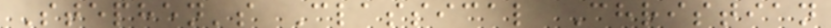Stephen's Classical Christian
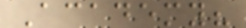Academy?
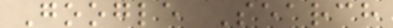Google Search
